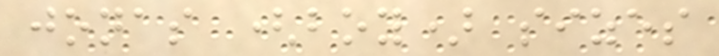jonas (boy) sizes
